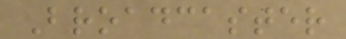Broadcaster
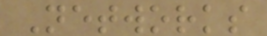Networks
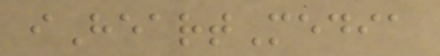iHeartMedia
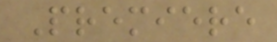Premiere
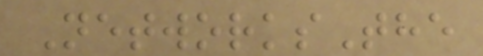NetworksThe
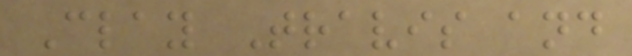Clay Travis and
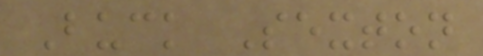Buck Sexton
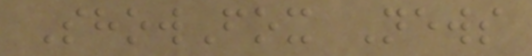ShowFox News
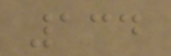134
